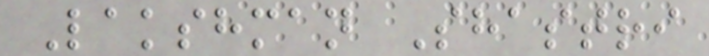Lakshman Shastri
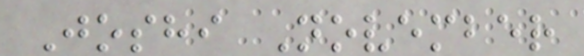Joshi November
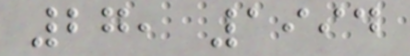27, 1994
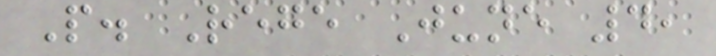P. Rege June 4,
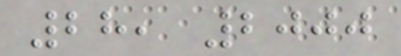28, 2000
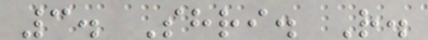3. Shri. R.
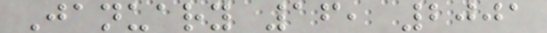January 16, 2001
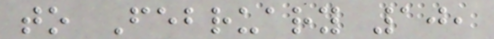to February 10,
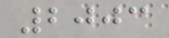2003
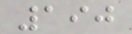190
